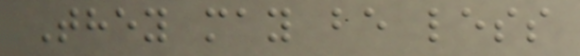They may be less
